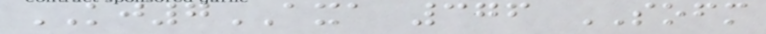KJ7AXA 376 SOFM
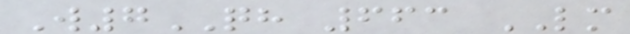W7QH 663 LM
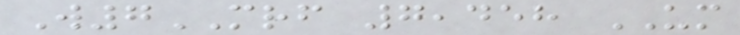W7MRF 7,458 UM
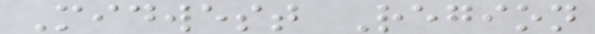Midwest Region
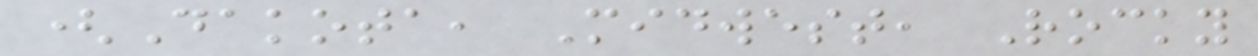(Dakota, Midwest, Rocky
